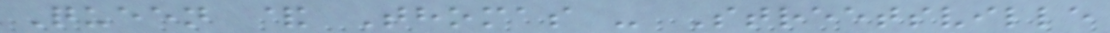Queen & Thomas - Streetsville
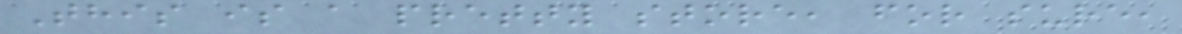This is a pretty store, for sure,
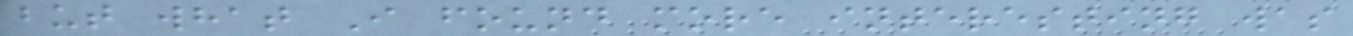but what I found more interesting was
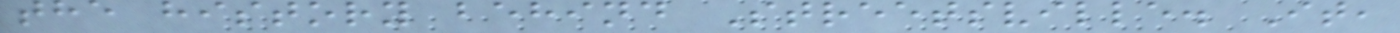the history behind Streetsville. It,
